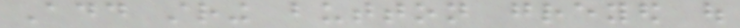Add string button greyed out
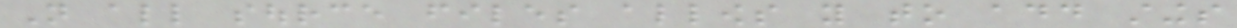Not all source files allows you to add stings
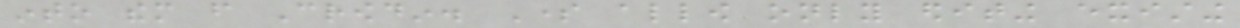into them from Crowdin. Some allow only editing existing
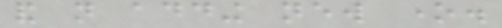and not adding new one.
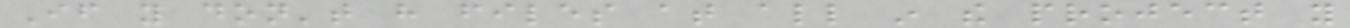If you don't have files at all in the project you
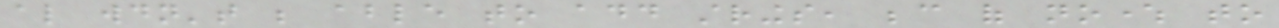also wouldn't be able to add strings, because of nowhere to
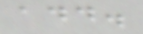add.
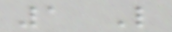1 Like
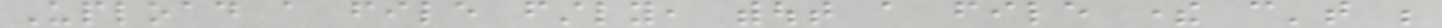Upload a file firstly, without a file there can't be
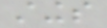stings
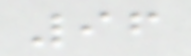96
